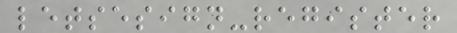letsesign-register
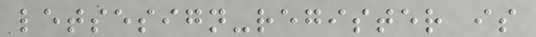letsesign-register is
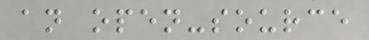an open-source
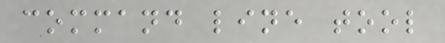command line tool
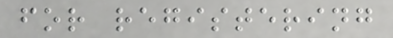for registering
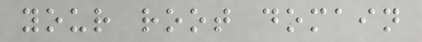your root domain
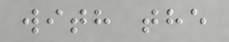with the
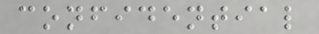confidential
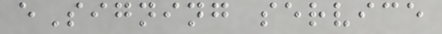eSigning service
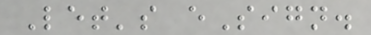Let's eSign.
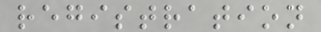registration
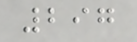297
